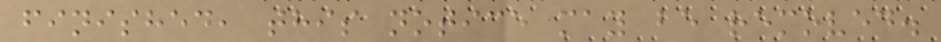finished, this notice may be removed.
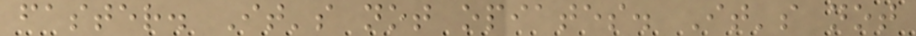faster. It's not opiates. It's not
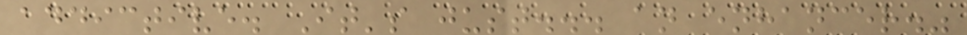addictive. It's just... an enhancer."
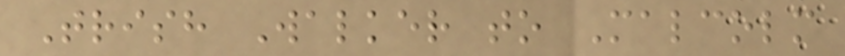Trish Walker to Malcolm
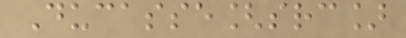Ducasse[src]
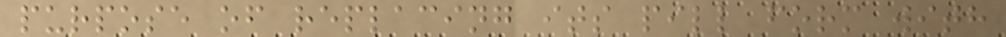purpose of replacing its pill form with
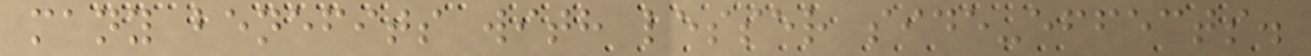many benefits with lesser side-effects.
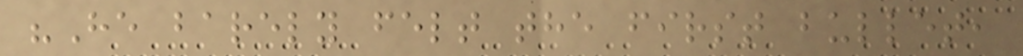"He barely felt the first bullet,
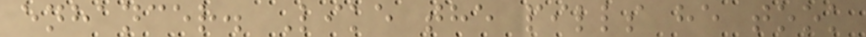enhancer. Like the pills he took
